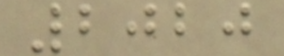2020
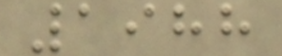1988
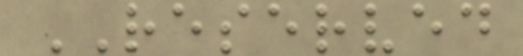RESERVED
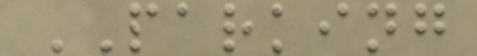PARKING
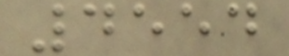4554
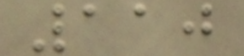110
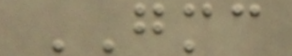GMC
